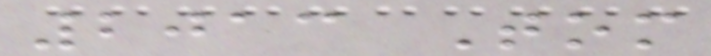2013 Tom
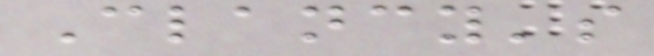Clancy's
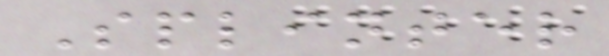Splinter
